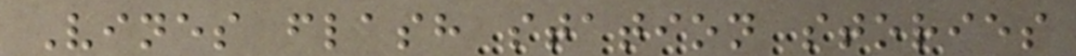Vines flash station stories
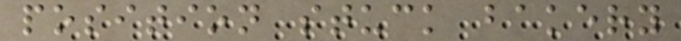position stuck bakery
